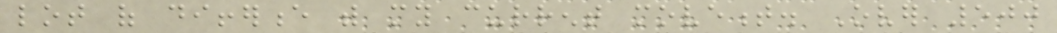lot of difference with my current movement. Over 500
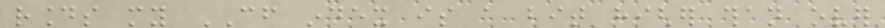rounds my CF index is a bit higher than over
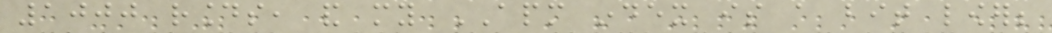1000 rounds, and my APM index is a bit lower;
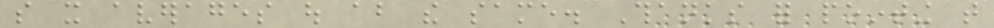so it averages out about the same. Thanks for pointing that
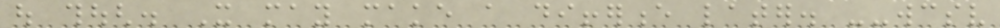out though. It may make a difference later. --wcsv
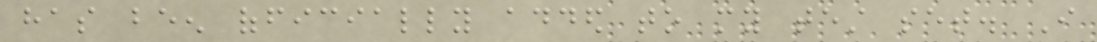has been officially added to my test set. I
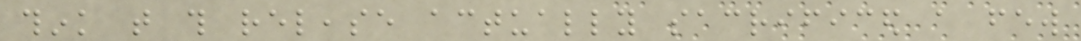think that this release actually sacrificed a few
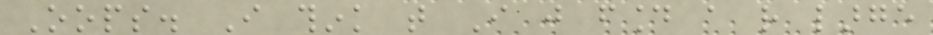Oops. I think that I just found a rather large
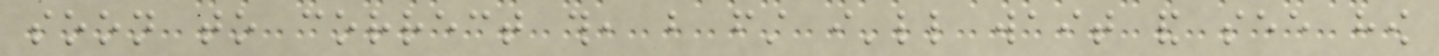soon to correct this, but first i'll wait and see how
